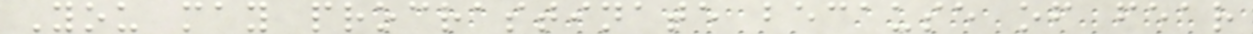You may procrastinate because of fear
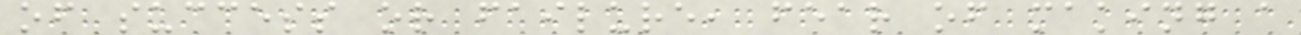of success or failure, fear of making a
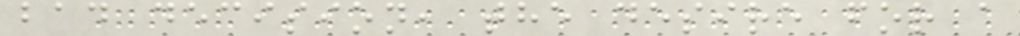bad decision, the desire for a
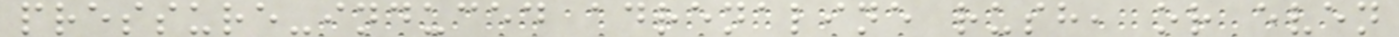pressure-induced adrenaline rush, or even
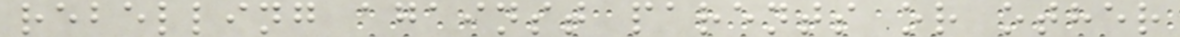rebelling against parents or other
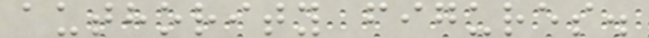authority figures.
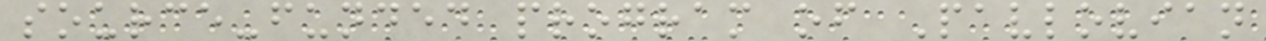source-funded program of Pavlovian
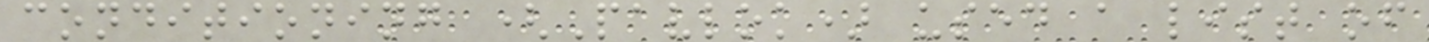conditioning (Pavlok) used a list of
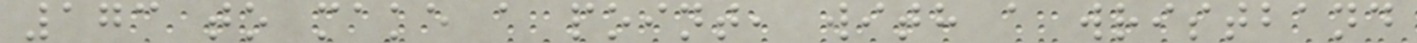173 to make a point, with a wristband
